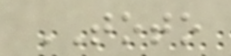TOTO
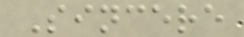Sincere
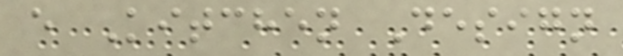e Kitchen Design
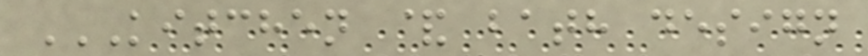KITCHEN & BATH DESIGN
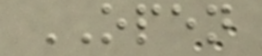OPEN
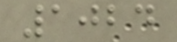1024
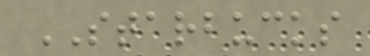STARBUCKS
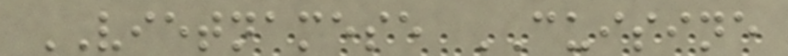VIETNAMESE CUISINE
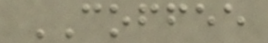COFFEE
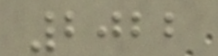2022
